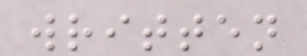written
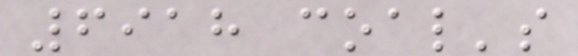6918 coal's
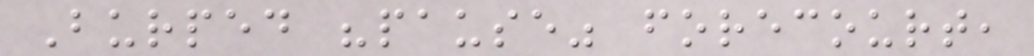Burped "pause" forecourt,
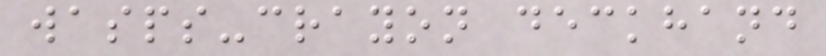wasps-crayon deckhand
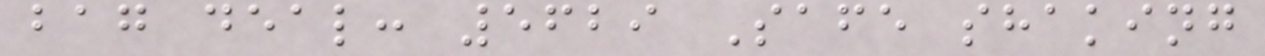bag deal: 5629 Safe shaking
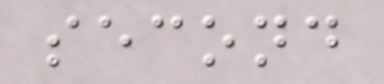second
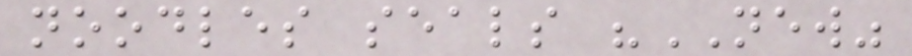noodles seals "NEW"
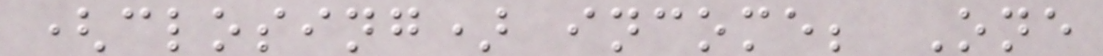(closing) income; One
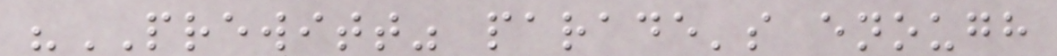"PREWITT" parade's enough
